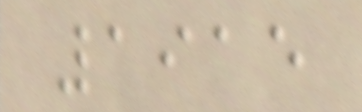1915
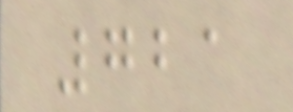721
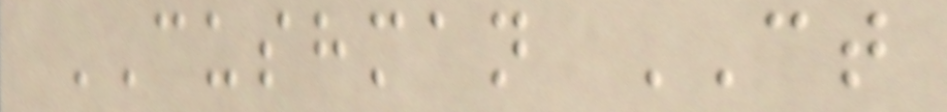CUSHMAN CT
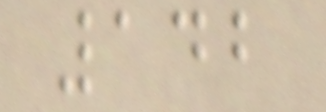142
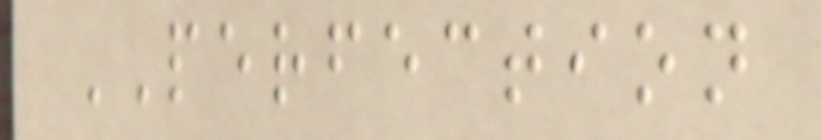PERFECTION
